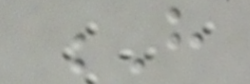H
